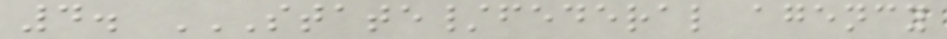4. STATE/FEDERAL AGENCY
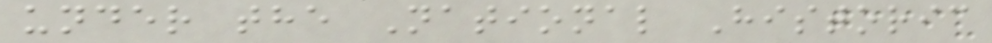under the National Historic
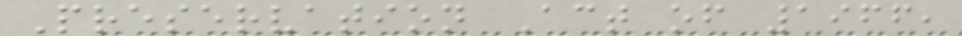Preservation Act of 1966,
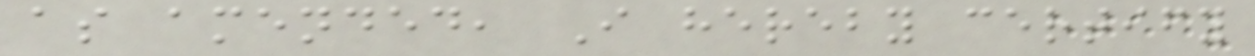as amended, I hereby certify
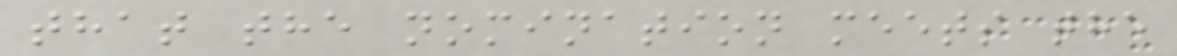that the nomination meets the
